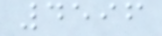4596
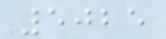5025
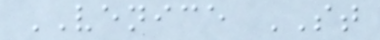VENICE ST
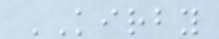KIRBY
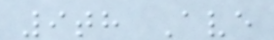9th Ave
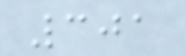301
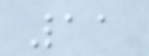11
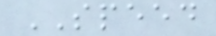SPEED
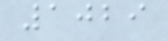1029
